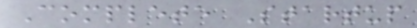Complete Startup
